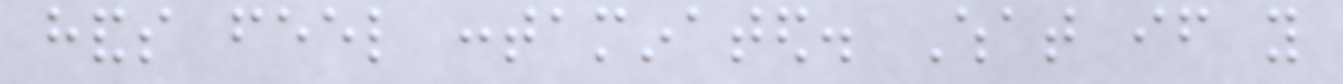hands feel contaminated. What if you
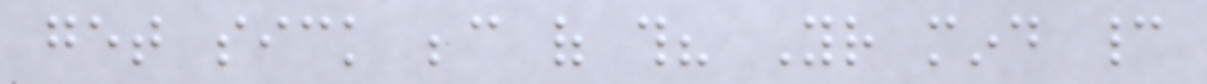get sick because of this? Your mind cannot
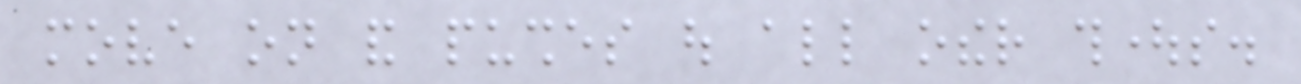move on and pushes out all other thoughts.
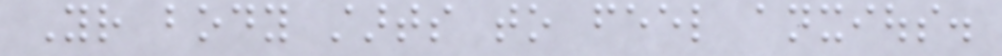Your body starts to feel anxious.
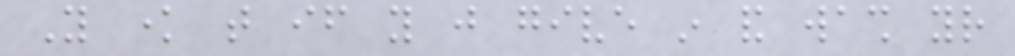You know that if you just give in and wash your
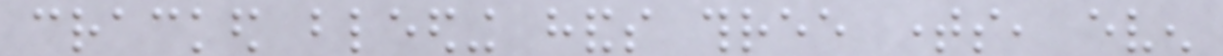cracked bleeding hands three times, even
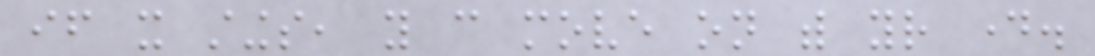if it stings, you can move on with your day.
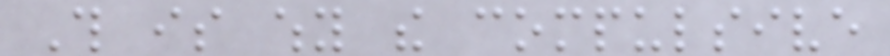This is why the compulsive
